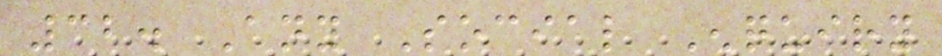32. Any Social Enquiry
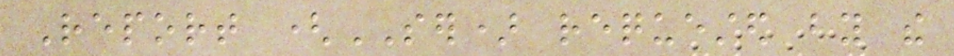Report (SER) requested by the
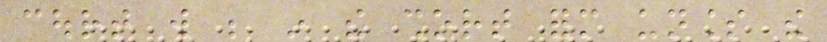court will be in the short form unless the
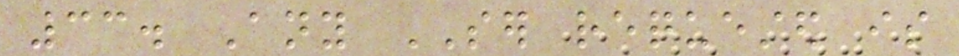33. Any SER requested is
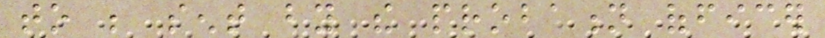to be sent by the probation officer
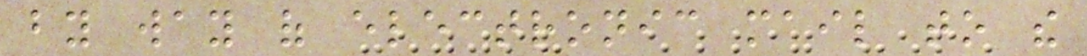by way of electronic mail to the
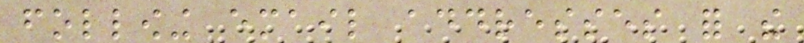following email addresses for the
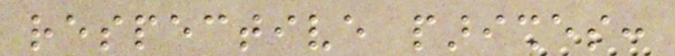respective parishes:
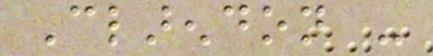Clarendon -
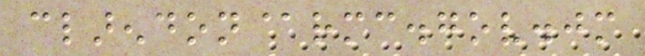clarendon@rmc.gov.jm
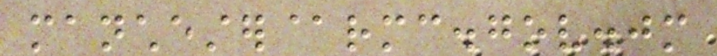manchester@rmc.gov.jm
